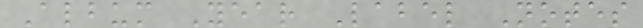Album Year Label Notes
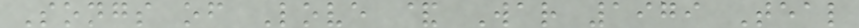Songs of Love & War 1979 Teal
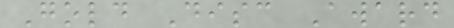Gold Disc Award
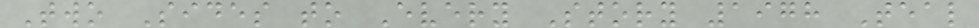Two Sides to Every Story 1978 Teal
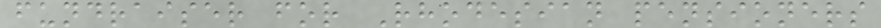fundraiser for Rhodesian pensioners
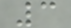3
